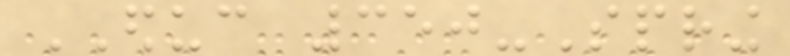EDUC 350-Spring
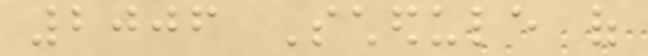2006 Schedule of
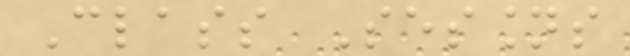Class Sessions
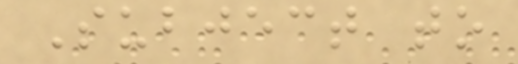Subject to
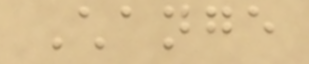Change
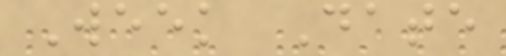Week Date
